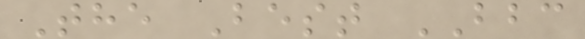The Best BBC
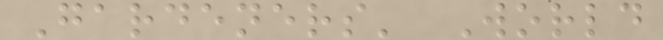Gardeners' World
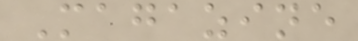Magazine
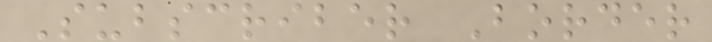Subscriber Border
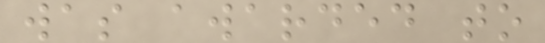was awarded to
